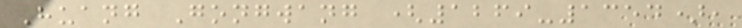Huang Gongwang (1269-1354),
